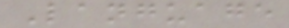Language
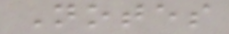Notes
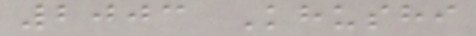2003 Khushi
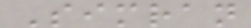Simran
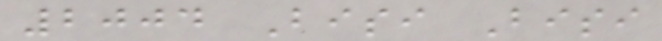2004 Bisi Bisi
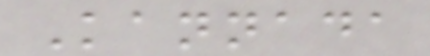Kannada
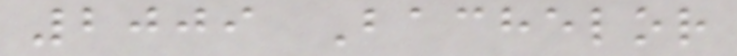2009 Bachelor
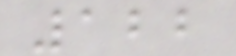122
